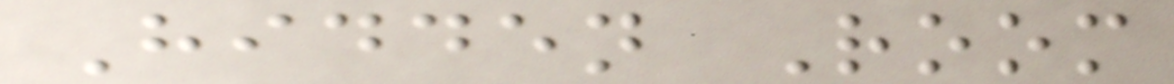Hidden Room
